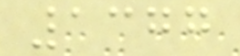1377
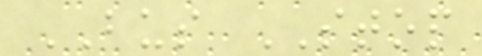BUS STOP
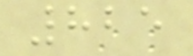825
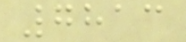7813
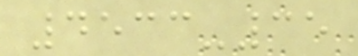4533-35
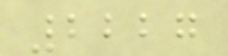2227
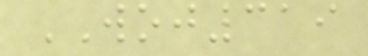WOJ319
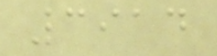3914
